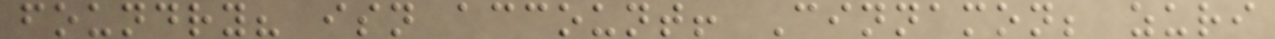foundry? isn account! Cinnamon; zuri
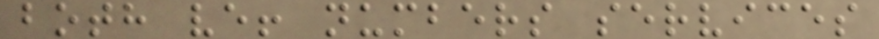both ve! numbers services
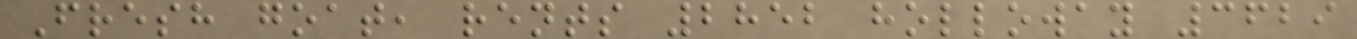Fresh goat, rents 2852 holloway 3629
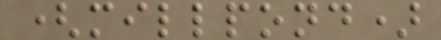(millpond)
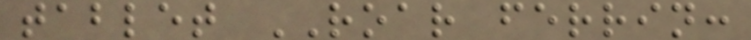tablet ROAR ferrin:
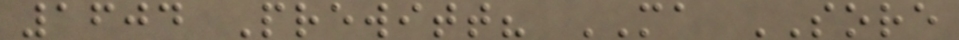1604 Prewitt? MA SORE
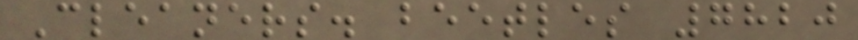Cleaners. beetles 7820
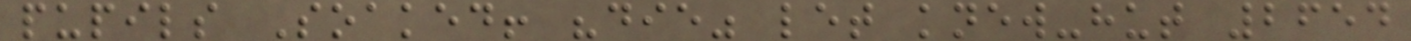pupils Soaked! "die" let knew-hut 2654
